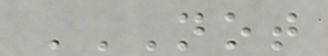NOT
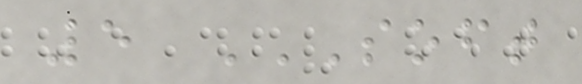5 SOFT
